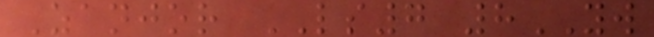Zanjor LS7 8YW
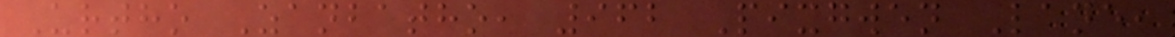Urtho Zanbatho, 962 Pixgwen Lane,
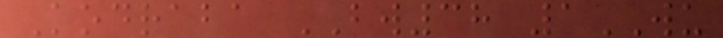Kodraba BW38 1WU
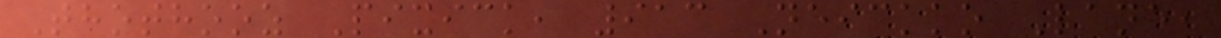Thothooz Pixick, 913 Neickko Lane,
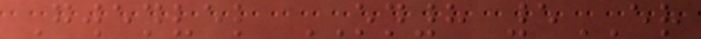Gwenvel ON8 5ER
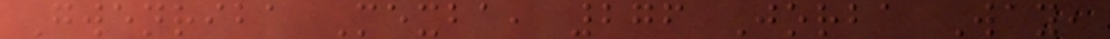Gwenriba Mexba, 276 Jorba Way,
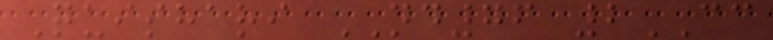Quishari ND76 2CC
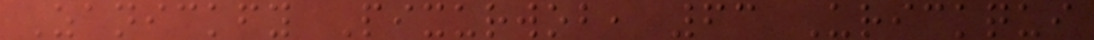Zanickfy Pixurwob, 63 Urickqui
